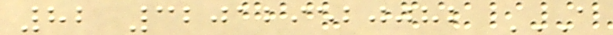82 320129520082 A
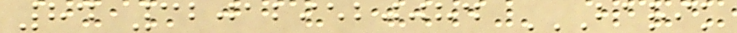84 320129520084 BARIK
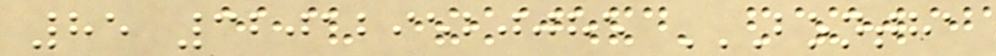85 320129520085 BONTHA
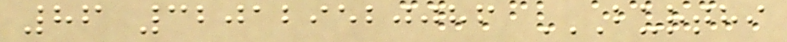86 320129520086 BURTHI
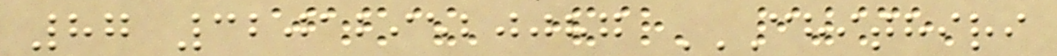87 320129520087 CHITHIRI
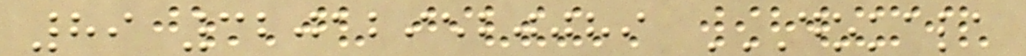89 320129520089 DOKALA
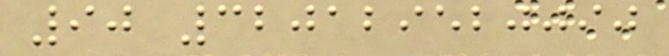90 320129520090
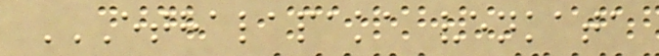ETHALAPAKA VENKATA
